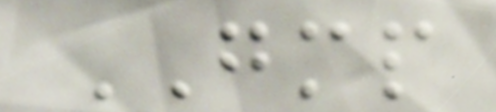GMP
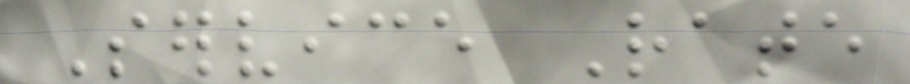Service Rate
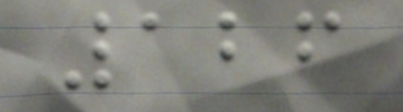126
